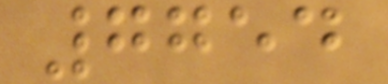7754
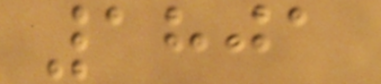1801
